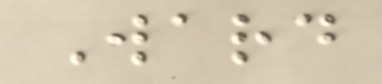Ward
